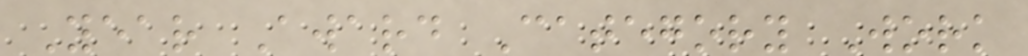Year Award Category Work
